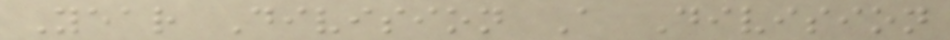Year Division A Division
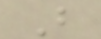B
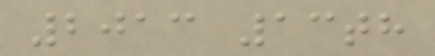2013 13th
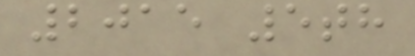2015 5th
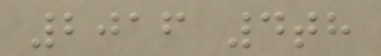2016 4th
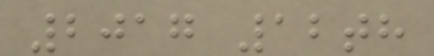2017 12th
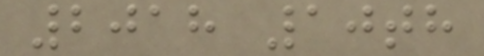2018 10th
